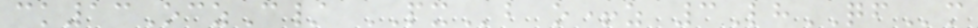ck13OczC/ PXb o+z 3LhQFm
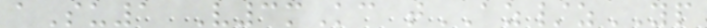aSu1 V3mKc tAZ/zYP
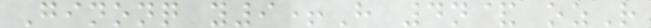Ginonq y9+H 4n& ozR
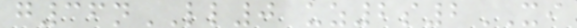g36nLL0 uz2s2XI
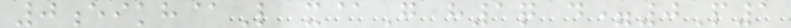0eikh@L x@G h1q d=0P1
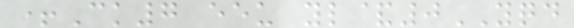+Ck7 eeu yl&0YQD
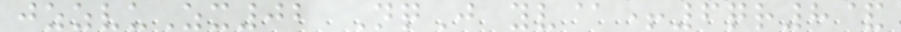jzzvuZx02 NqJ yv@+6qr8&
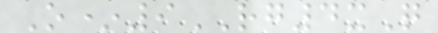O*9RG4xQ
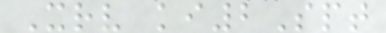Xrv ki2Spt
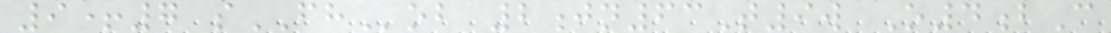9+7 sFHob 2jn63T9w O4bC
